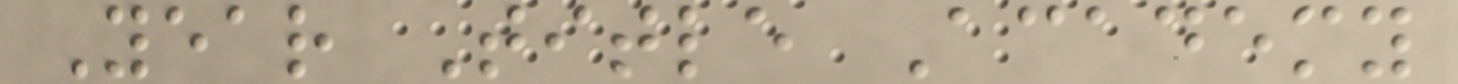Year Title Academy
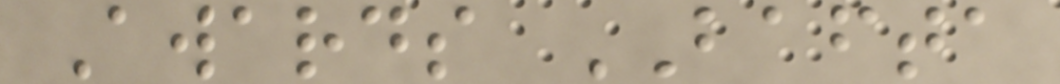Awards BAFTA
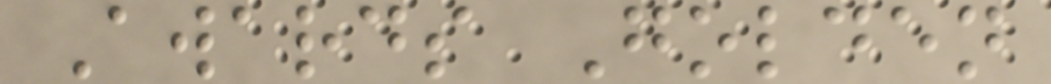Awards Golden
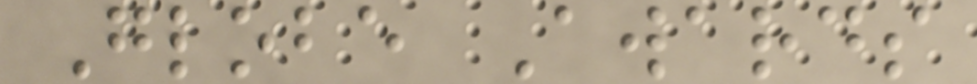Globe Awards
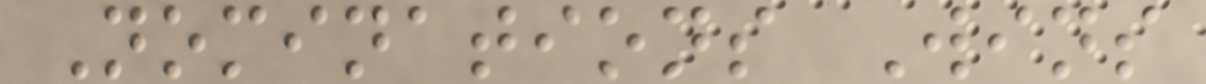Nominations Wins
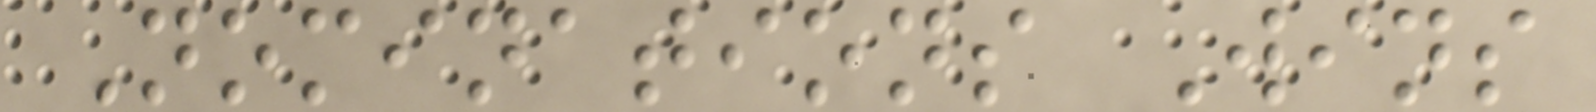Nominations Wins
